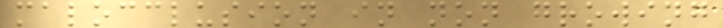malocclusion in non growing
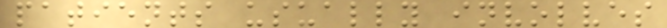patients usually involves
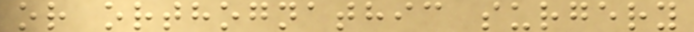or orthognathic surgery
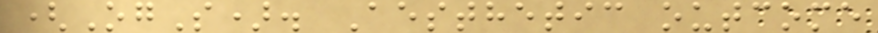(OgS). Aesthetic outcome
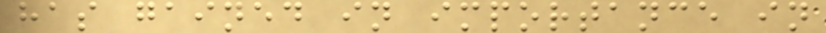has gained in importance in
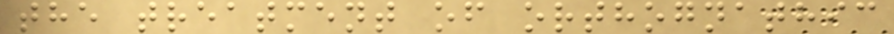the treatment of orthognathic
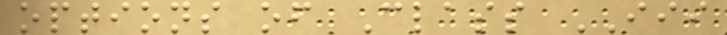options of Class III
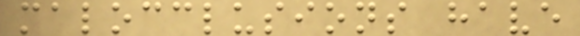malocclusions have
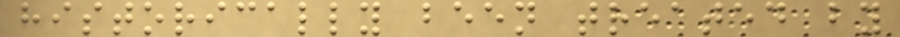historically been treated by
